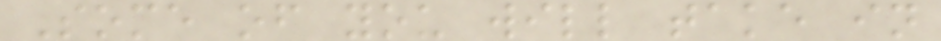Some of you will take in
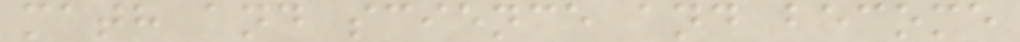math and science and become
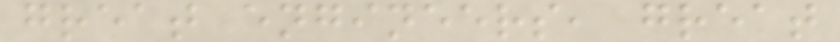great engineers, great
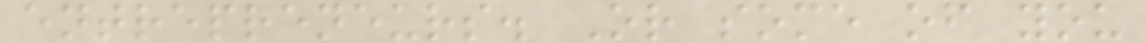entrepreneurs. Or some of you
